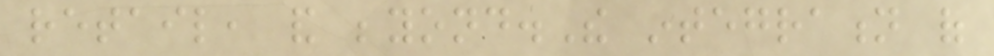retail, and beyond.The integration of
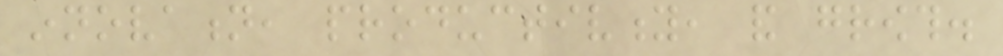innovation, productivity, and growth.
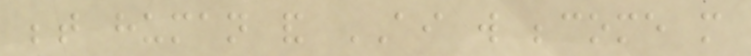between human and AI will become more
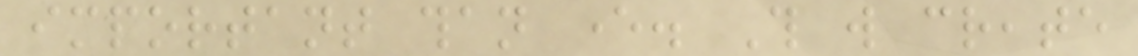important than ever. This will create
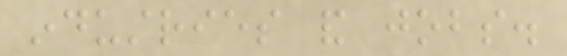industries and jobs.
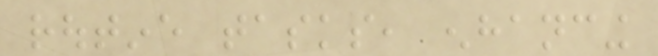routine tasks, enhancing
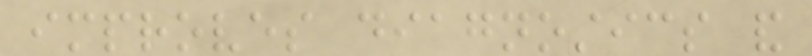improves diagnostics and
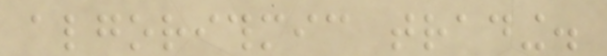algorithmic trading.
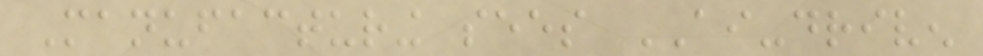Manufacturing sees AI-driven
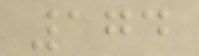174
